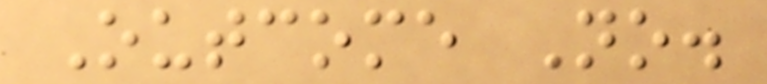Outcome No.
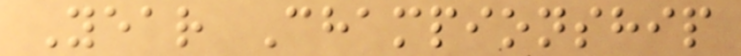Year Championship
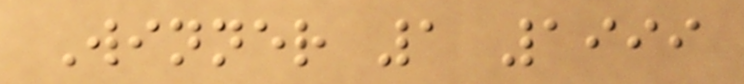Winner 1 1999
